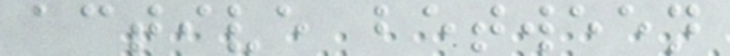active between
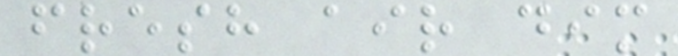fresh air dim
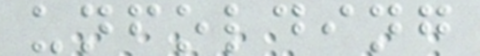unfolding
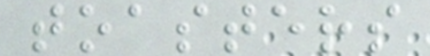toasters
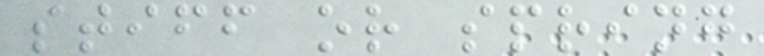stiff or spring
